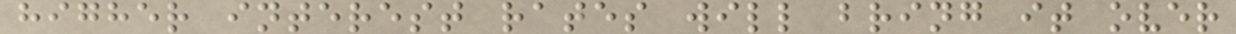higher interest rates will bring it over
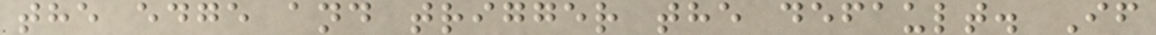the edge and trigger the default. If
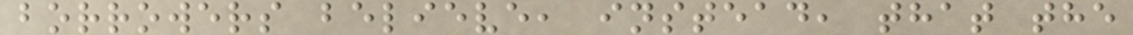borrowers believe, instead, that the
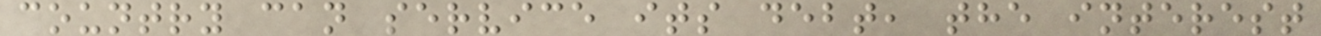country can service its debt, the interest
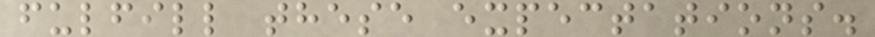fulfill these expectations.
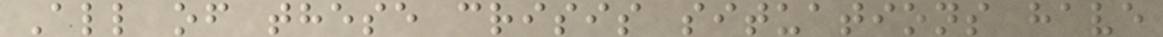All of these crisis situations have
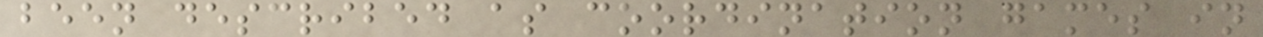been described as coordination games in
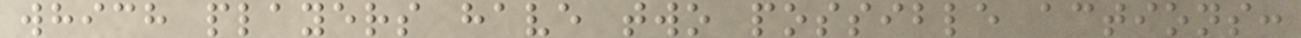which players have two possible actions:
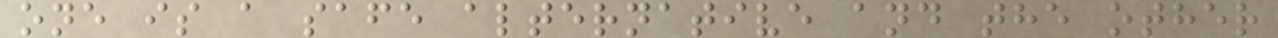one is a safe alternative and the other
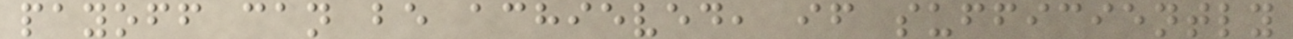payoff can be achieved, if sufficiently
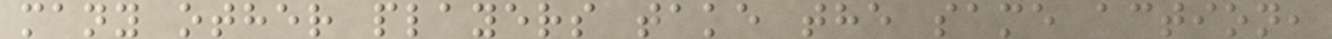many other players take the same action,
